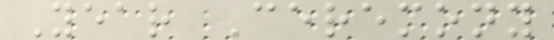Year Ceremony
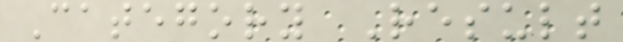Category Result
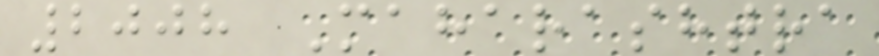2008 Maharashtra
